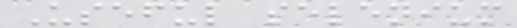Useful selenium
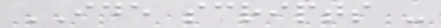IDE scripts -
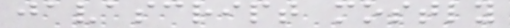javascript mostly
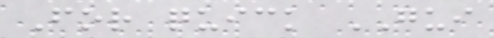For quick GUI
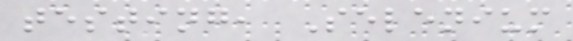testing, Selenium
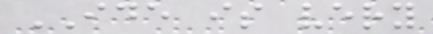IDE is very
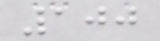100
